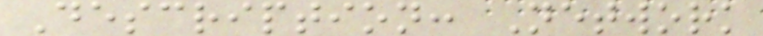Description: Network
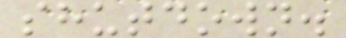shutdown.
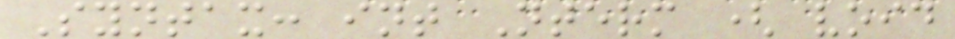Syntax: int Nterm ( void
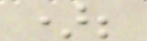);
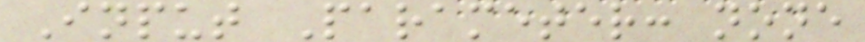Input Parameter: none
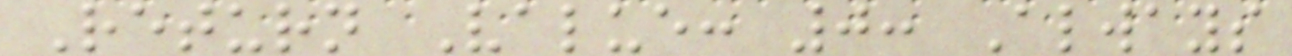Return Value: 0: Always
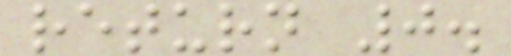return 0.
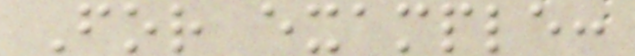For example:
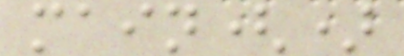main()
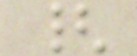{
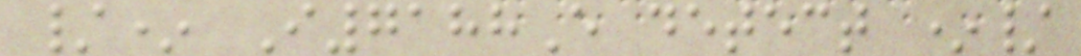/* I7188E detect */
